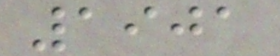1901
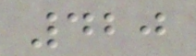420
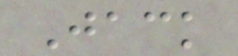Jack
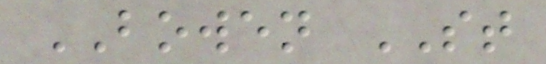BOWEN ST
